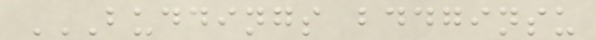BUDDINGS BDDGINSU
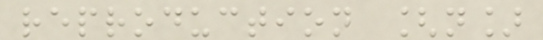reproduction [n]
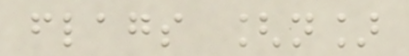flags [n]
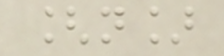[n]
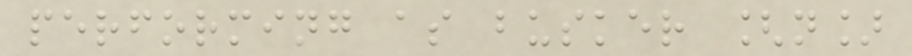performing as busker [n]
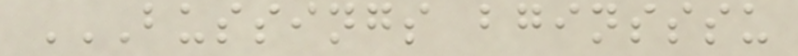BUSSINGS BGINSSSU
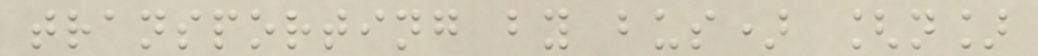transporting by bus) [n]
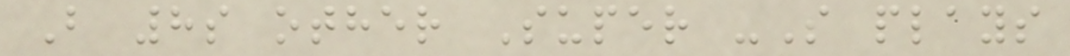B 8s other Super -S plays
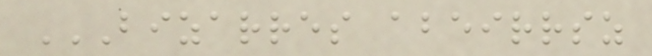BIZARRES ABEIRRSZ
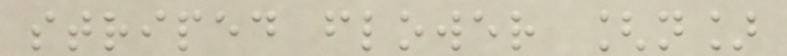striped flower [n]
